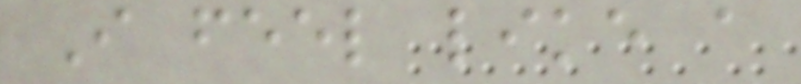I feel like a
